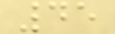45
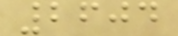2604
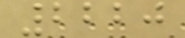2220
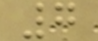7
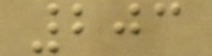203
